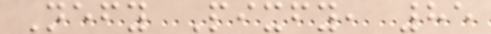Nefy Pixfy, 85
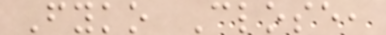Fyko Close,
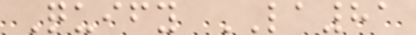Quify LA81
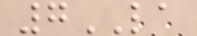7LA
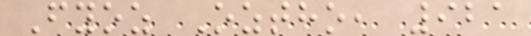Fyoz Oztho, 921
